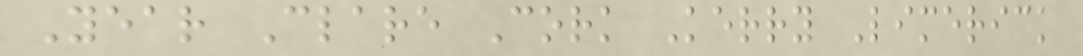Year Clare Cork Kerry Limerick
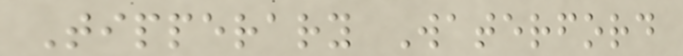Tipperary Waterford
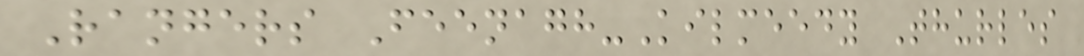Rangers Feenagh-Kilmeedy Thurles
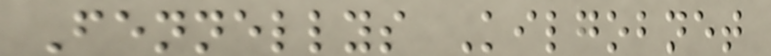Fennellys Kilgobnet
